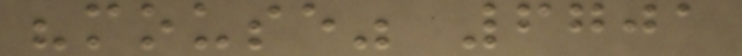"mouse" 6701
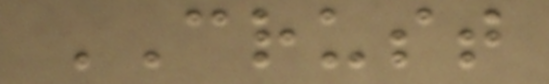CRUST
